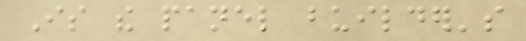Is the panel builder's
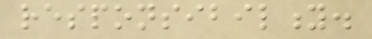responsibility.
